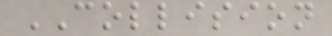COLLISION
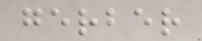gerber
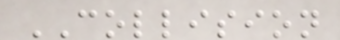COLLISION
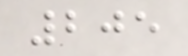205
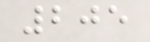205
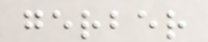gerber
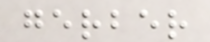gerber
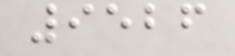9526
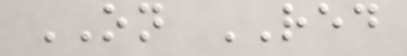ON RED
